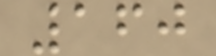160
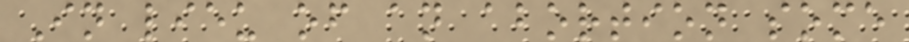In lieu of an abortion some
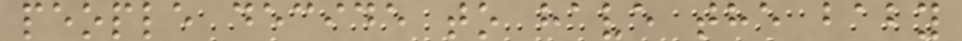people decide to have the baby
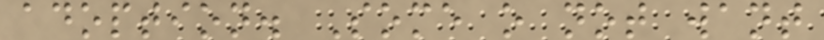adoption. Some o not want
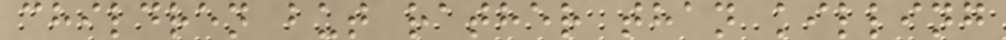children but rather than killing
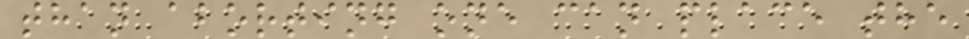than aborting one can place the
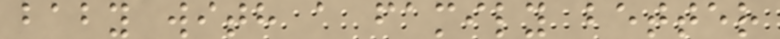baby with a family better
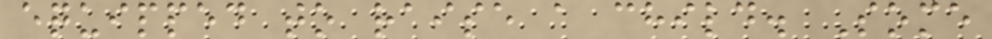equipped to raise a child. Some
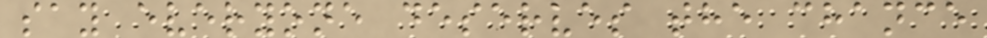say everyone deserves the chance
